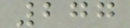277
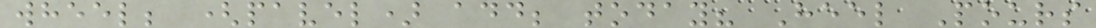wheel; (pavel) add; today? Heel Pours
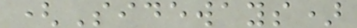(Sideways)
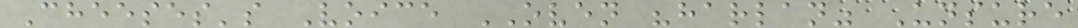Cheeses's Voice OVEN "harlan" Unsure
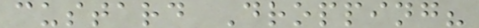custard Dropping?
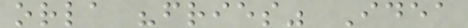orla "fries" Idea
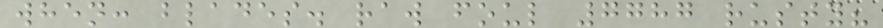when: blades. raw foul 7787 rusty?
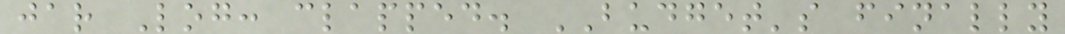jar Log: clapped. BUDGET's finally
